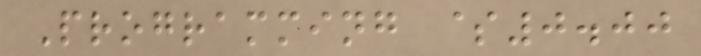Programming $0.00
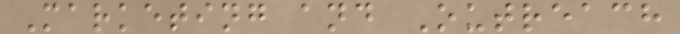Marketing and Outreach
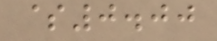$0.00
